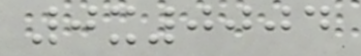0x0004
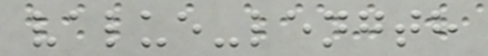value-length
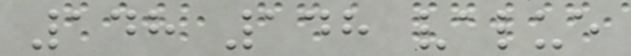148 148 value
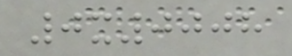0x0008
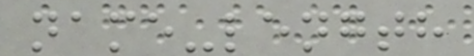name-length
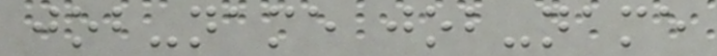job-name job-name
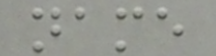name
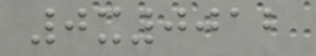0x0012
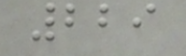229
